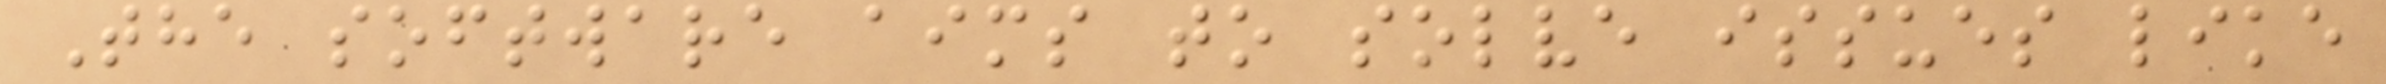The software aims to solve issues like
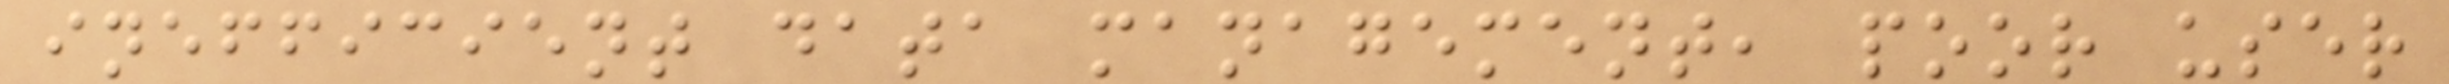inefficient data management, poor user
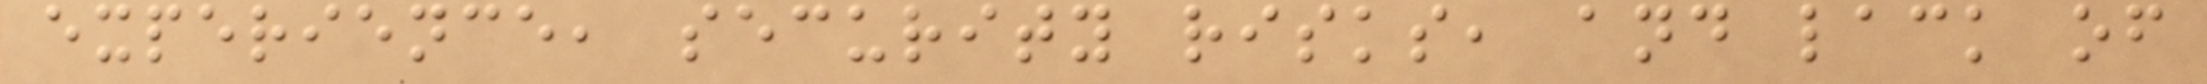experience, security risks, and lack of
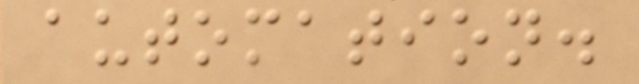automation.
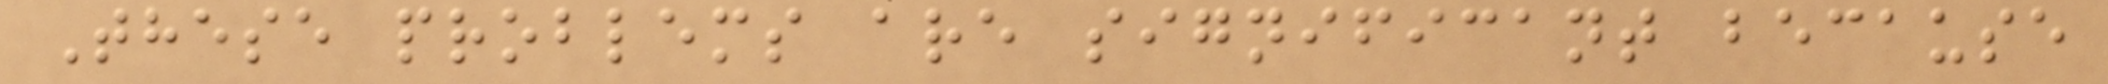These problems are significant because
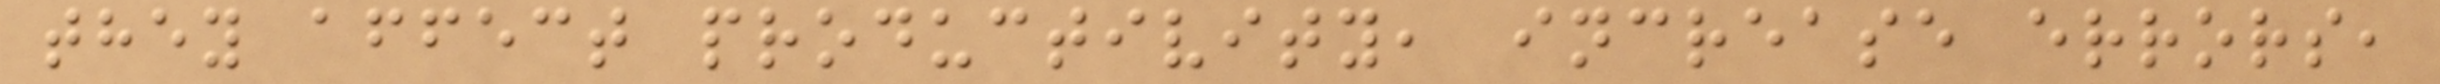they affect productivity, increase errors,
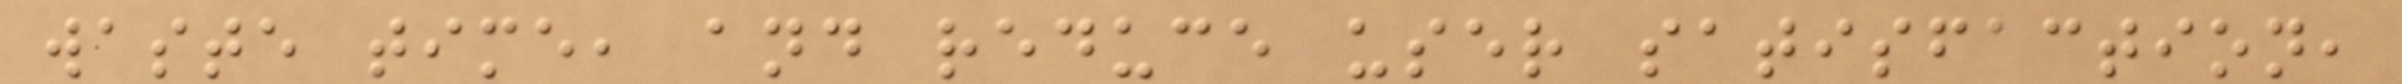waste time, and reduce user satisfaction,
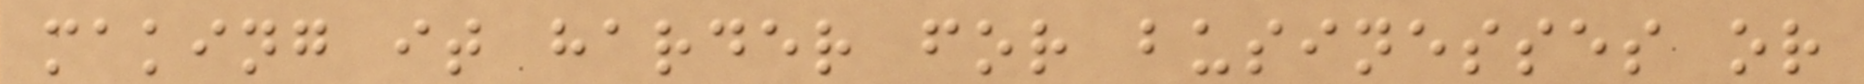making it harder for businesses or
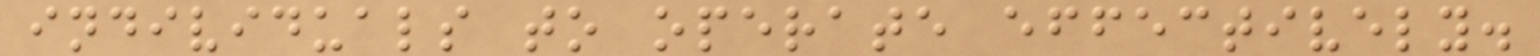individuals to operate effectively.
